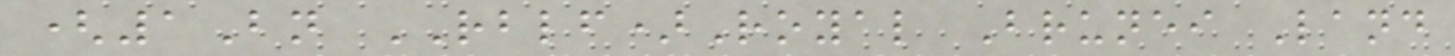(1Bn RBLF)Royal Brunei Land
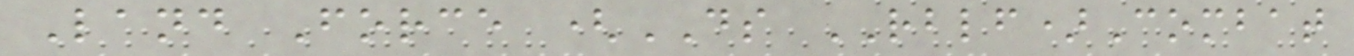Land Force (DS RBLF)Combat
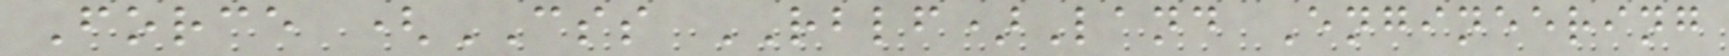Force (CSS RBLF)Land Engineering
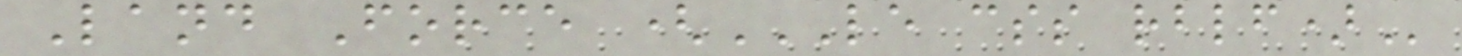Land Force (LE CSS RBLF)
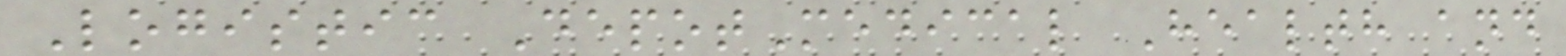Logistic DepotMedical Health and
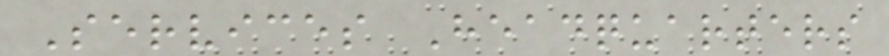Services Headquarters
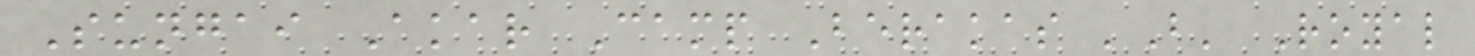Sungai Akar Camp Berakas 'B' Royal
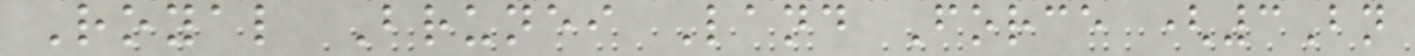Royal Brunei Land Force (3Bn
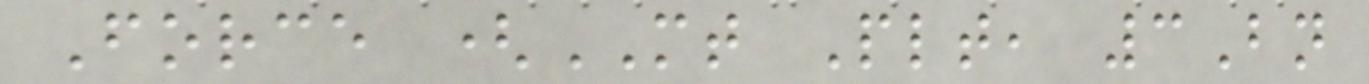Force (MT Plt, 3Bn
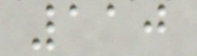110
